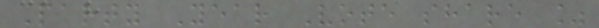Party Year Vote share %
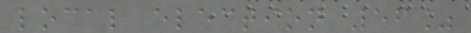local election 56%
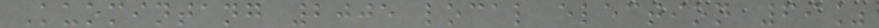Kuomintang 2005 local election 69%
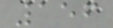156
